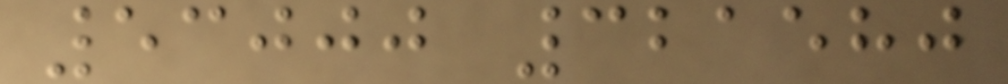53000 321580
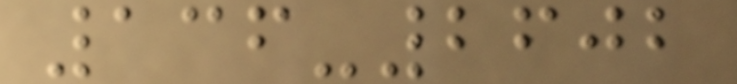136-2602
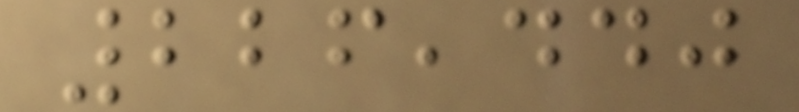226,440
